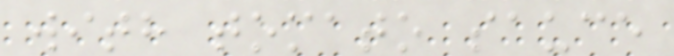with tomato sauce
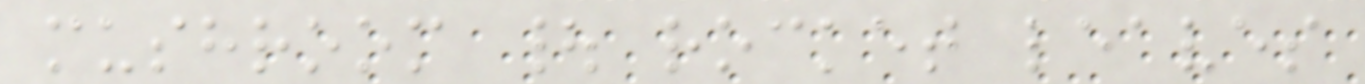mushroom | rocket leaves
